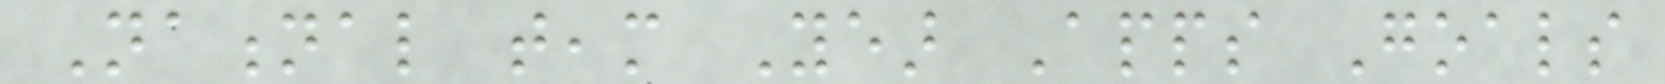National team Year Apps Goals
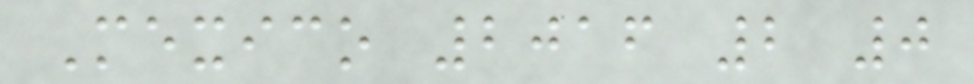Mexico 2016 2 0
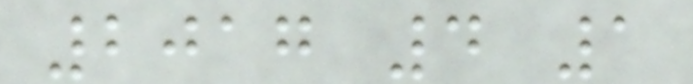2017 4 1
